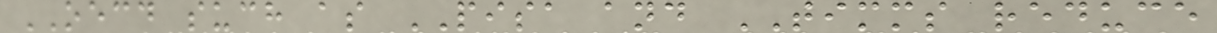OECD such as PISA and TIMMS reduce
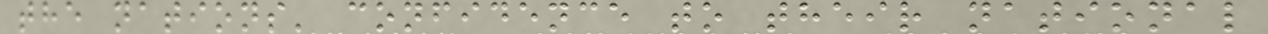the nations' confidence to their national
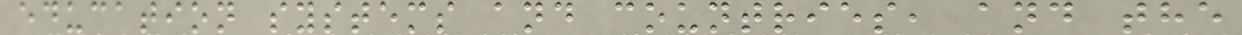education systems and countries, and the
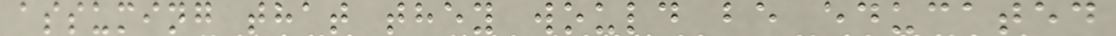assuming that they would be educated
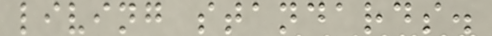living standards.
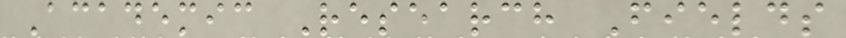Academic Research Fields
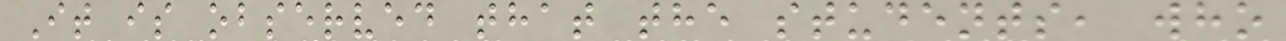It is observed that the students, who
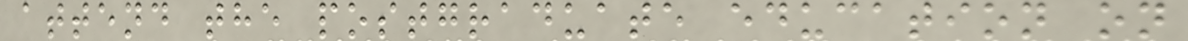attend the postgraduate education on
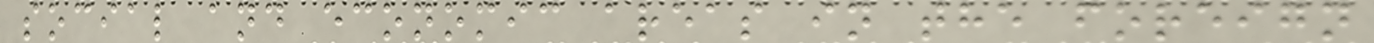social and economic areas in the foreign
